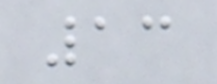13
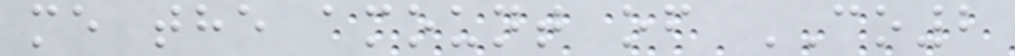me the amount of CO2
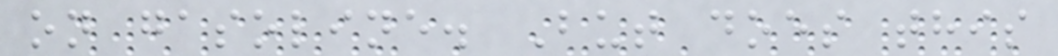on gasoline. But does this
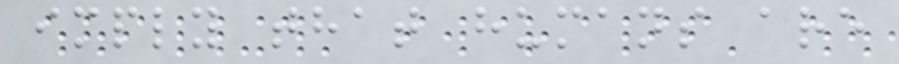imply that humans are
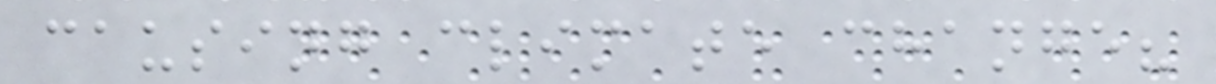causing climate change?
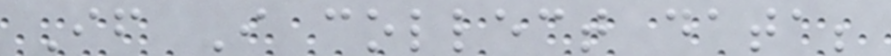If I collect data;
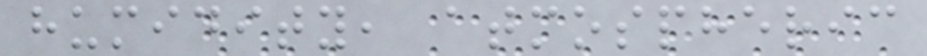humidity, atmospheric
